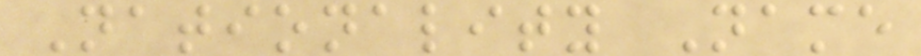Nationality Name
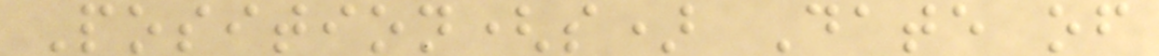Position(s) Date of
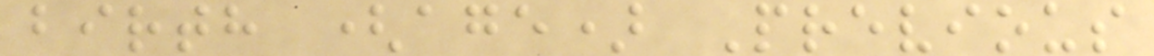birth (age) Previous
